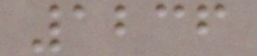1236
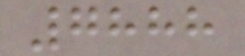7888
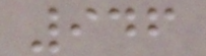946
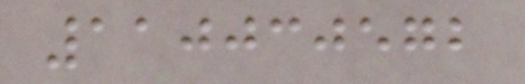110030572
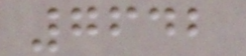7642
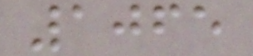1065
